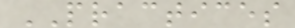PRACTICES
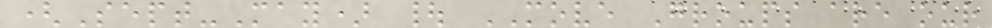(Sept-May) | MOVE Groups are our
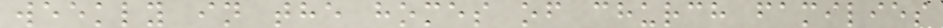weekly in the homes of church families
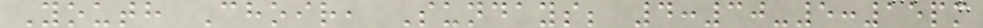Youth Choir, Sundays; 4:30-5:15pm
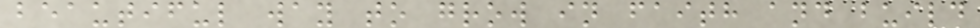beautiful way to grow in faith and build
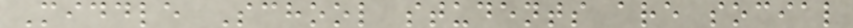Middle School students are social
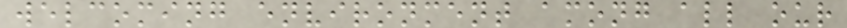welcoming environment among all our
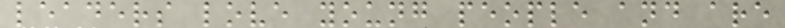leaders love young people and are
